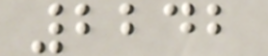2242
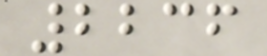2236
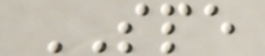SPE
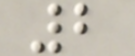2
